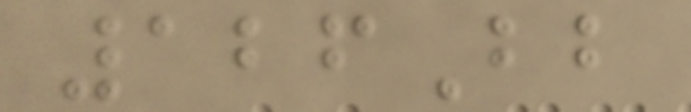126Bb
